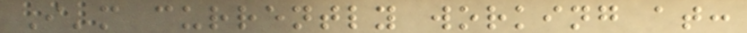I'm currently working at:
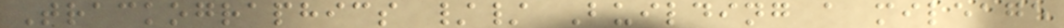Trackographics // Building a mileage
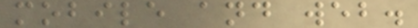mobile and web.
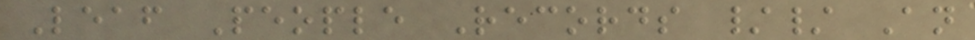Leaf People Records // An
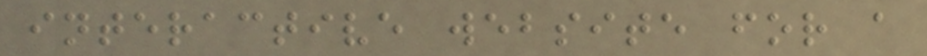interactive website for a
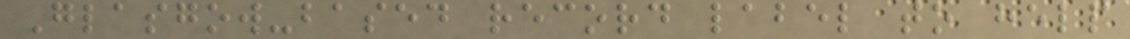Glasgow-based record label to help
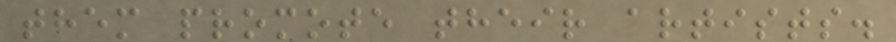them promote their artists.
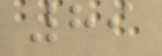89
